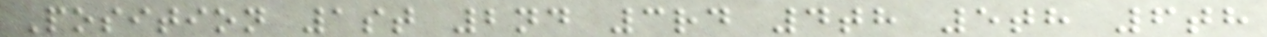Position 1st 2nd 3rd 4th 5th 6th
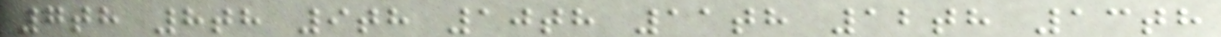7th 8th 9th 10th 11th 12th 13th
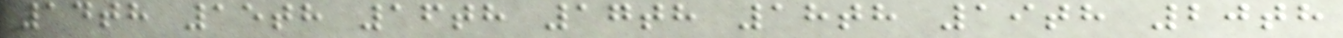14th 15th 16th 17th 18th 19th 20th
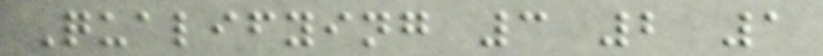Qualifying 3 2 1
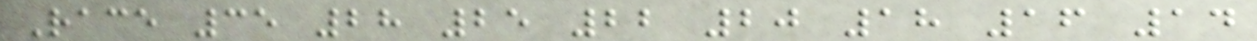Race 35 28 25 22 20 18 16 14
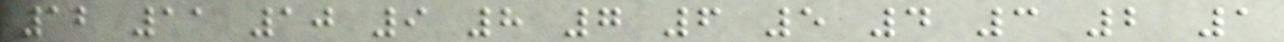12 11 10 9 8 7 6 5 4 3 2 1
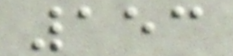153
